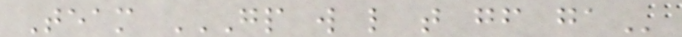Team GP W L T GF GA
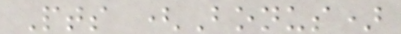Pts (Bonus)
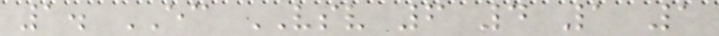1. EC VSV 6 4 1 1
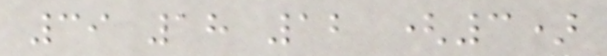39 18 12 (3)
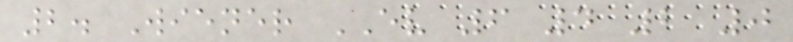2. Wiener EV 6 4 2 0
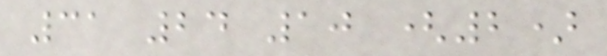31 24 10 (2)
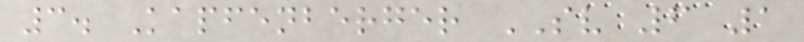3. Kapfenberger SV 6 1
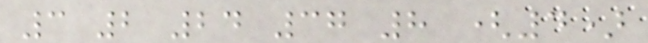3 2 24 37 8 (4)
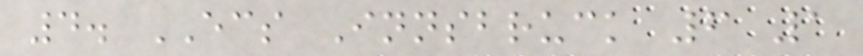4. ECS Innsbruck 6 1
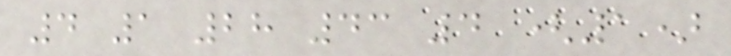4 1 28 43 4 (1)
